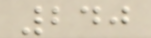240
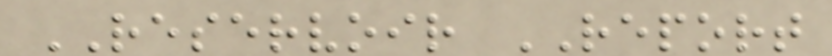RESERVOIR REPORT
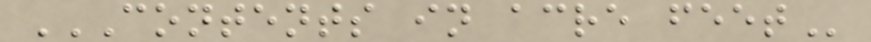CONTENTS IN ACRE FEET
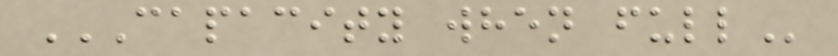CAPACITY WHEN FULL
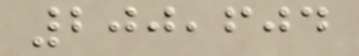200,604
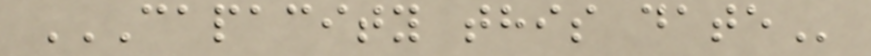CAPACITY THIS DATE
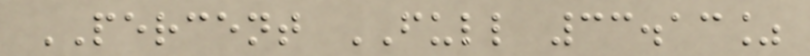PERCENT FULL 33.13%
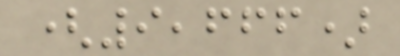(9,666)
